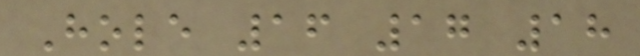Hole 16 17 18
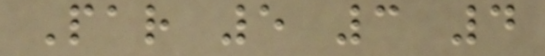Par 5 3 4
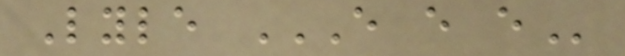Lyle E E E
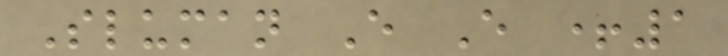Sluman E E +1
